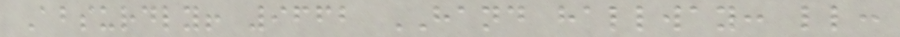Absurdly! 9662 HAND hallway: ll:
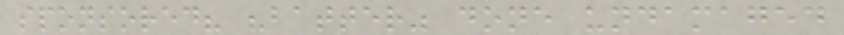sponsored? "batter" done undamaged
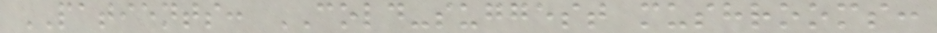PATIENTS: COLD-suggest mushrooms:
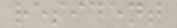resident
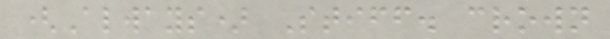(Always) Stiff. crown
